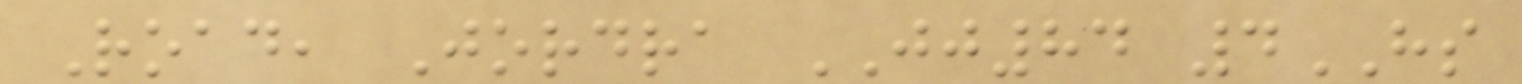Road, Jordra JJ84 4HS
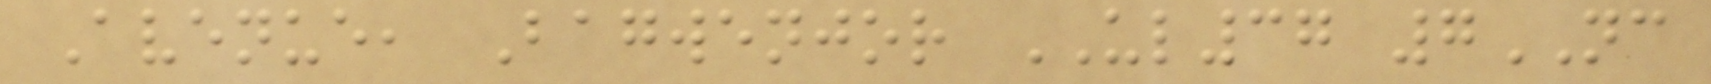Avenue, Bagwenjor UL37 7NC
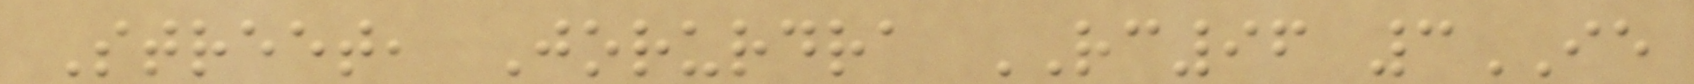Street, Jorurdra RC96 3IE
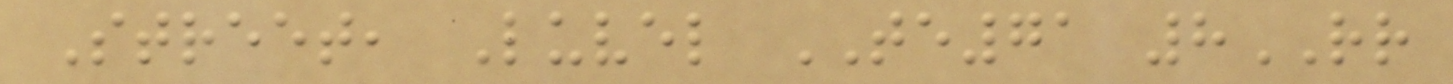Street, Luvel TE71 8RR
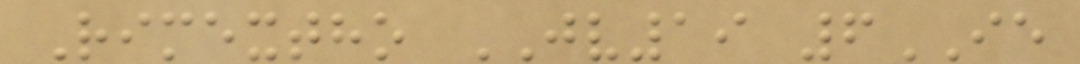Rimextho JV19 6IE
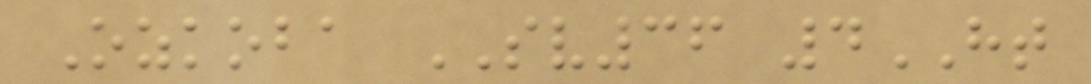Ozkoba SV36 4HT
